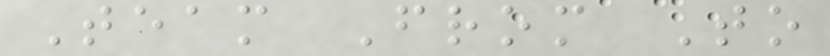Team From To
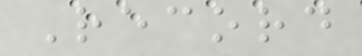Record
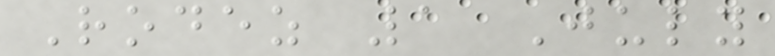Rodez 1 July
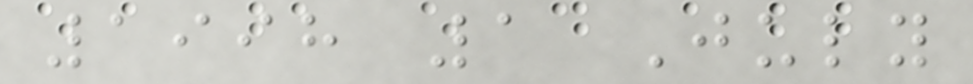1998 1 July
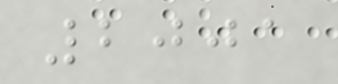2001
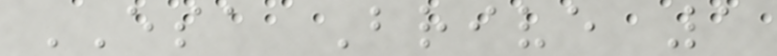ESA Brive 1
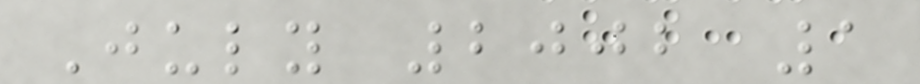July 2002 1
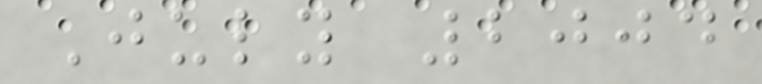July 2004
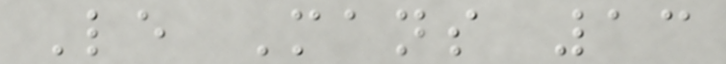Le Mans 13
